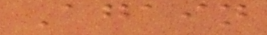Again
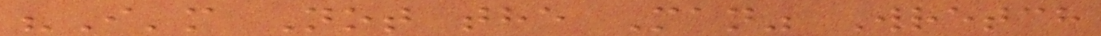"I'm Not the Man" Wretch
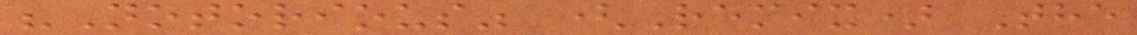"Notorious" (Remix) The
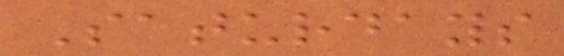Saturdays
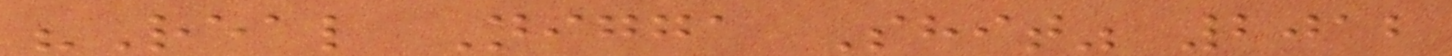"Real Nigga Shit" 2012
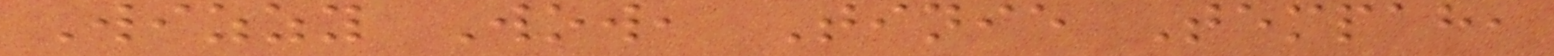Wizzy Wow, Tinie Tempah,
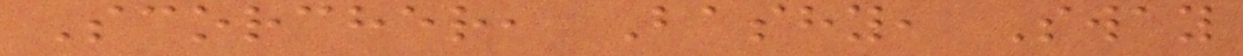Scorcher, Bashy, Sway
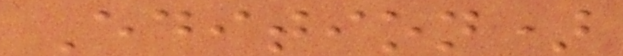Edition)
